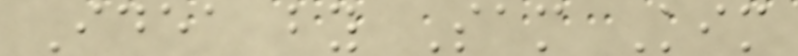Idea by Sam Kim
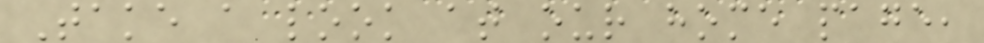Take a look at our home page,
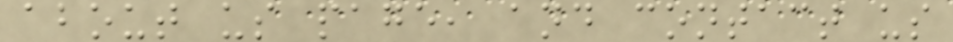about us page, and contact us
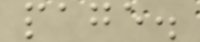page.
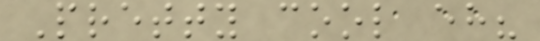Pretty cool eh?
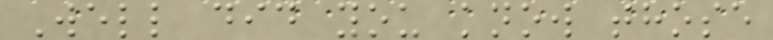Well did you know those
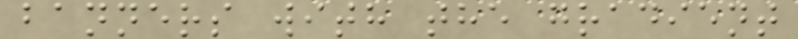banners with the gradient
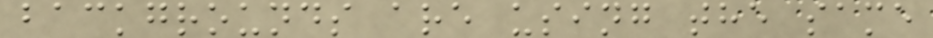backgrounds are using the same
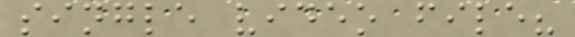single video file?
